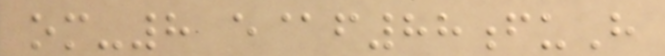om-8 e@f88fuH
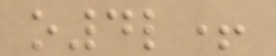o4l+
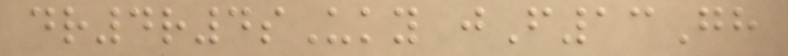dr4r4sUky jF13Gh
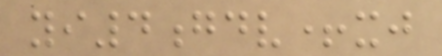yi4gdv+xj
